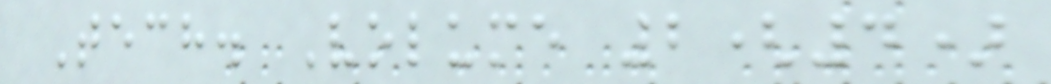Tech. Volume 2(4)
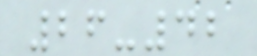26-42
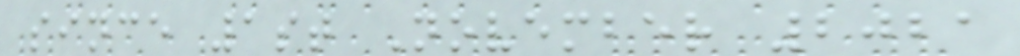since 1st November 2021
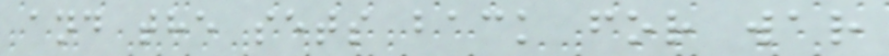and the sets back for war
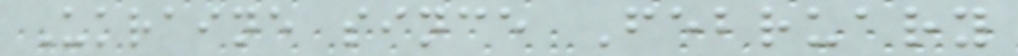Ukraine since February
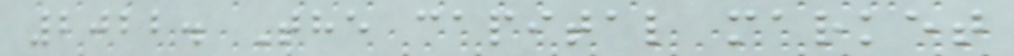2022. The capital market
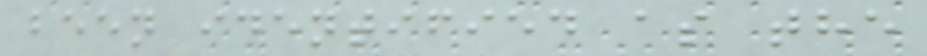been identified as the
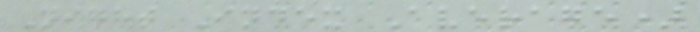Night Index Average)
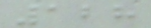128
